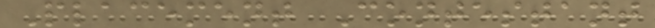Placement Contestant
